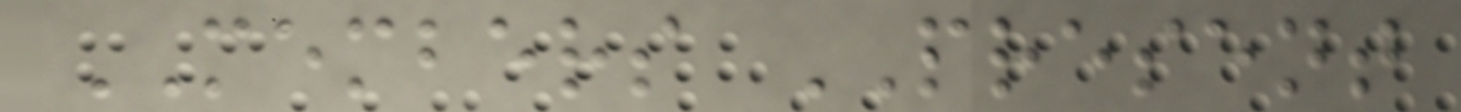MEMBERS PRESENT
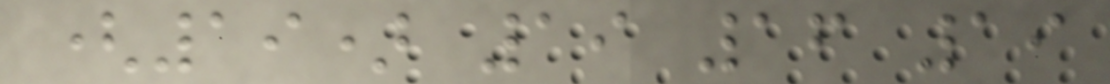(19) 19 16 19
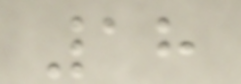18
